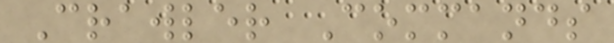Crawler Commands
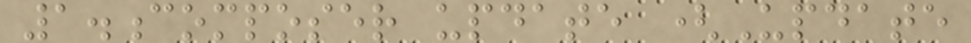1.composer update (Update
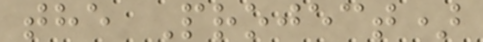the Project)
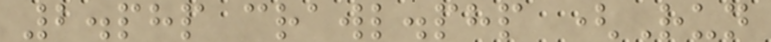2.php crawl.php (Run
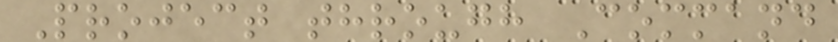Project through Command
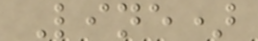Line)
